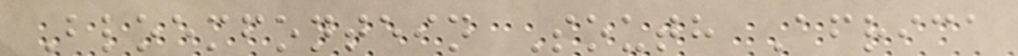Bloemfontein South Africa
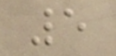5
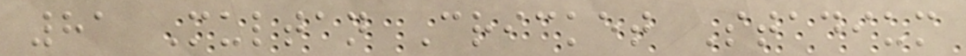81 Multan Cricket Stadium
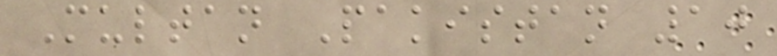Multan Pakistan 10
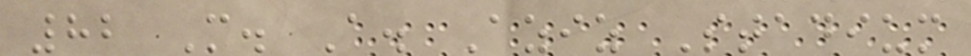82 M. A. Aziz Stadium
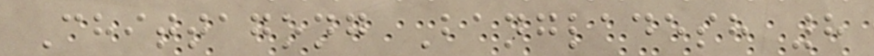Chittagong Bangladesh 8
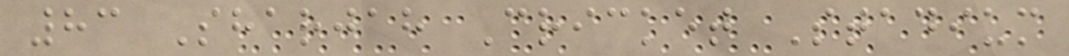83 Sharjah Cricket Stadium
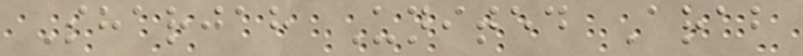Sharjah United Arab
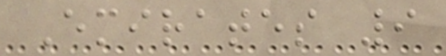Emirates 9
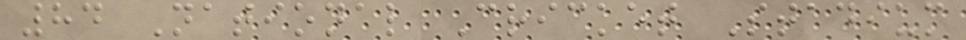84 National Cricket Stadium
